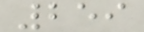259
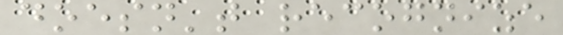doesn't recognize
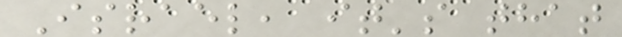Israel, it's that
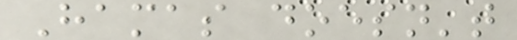Hamas doesn't
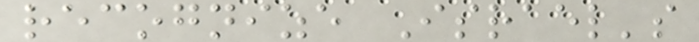recognize Israel's
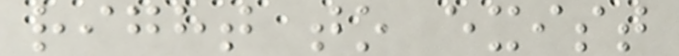right to exist
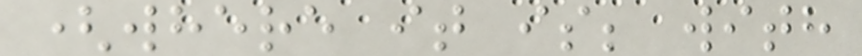(where it is; with
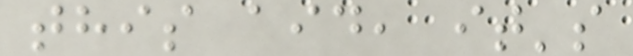this aid, it's
